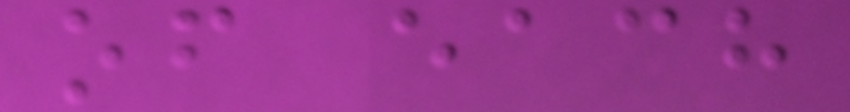of each
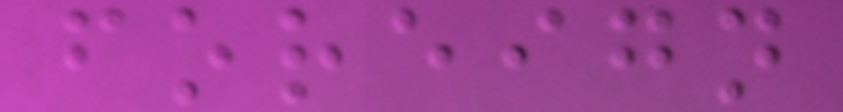foreign
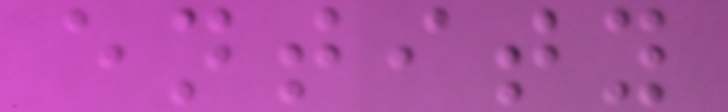entity
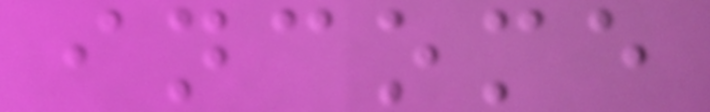income
